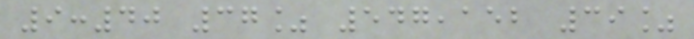9:40 37% 547,152 39%
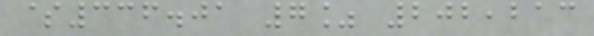$336.01 7% 202,213
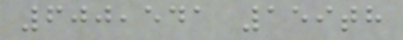600,541 159th
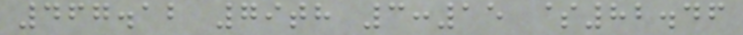467.12 79th 3:15 $82.46
